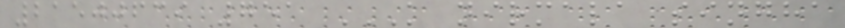21500639 751 K NIRMALA SINGHA
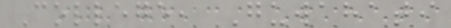College, Guwahati
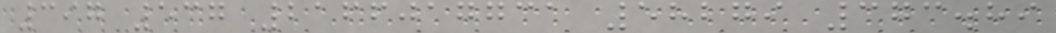397 537 2166017731 58279 373.89
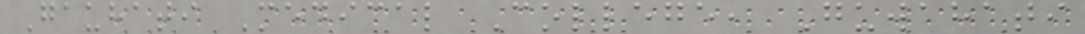Gauhati Medical College, Guwahati
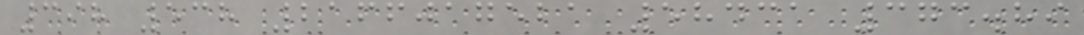398 538 2166017521 58431 373.89
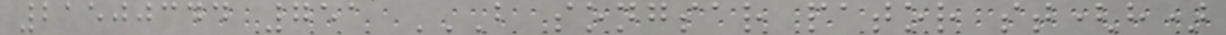21500344 751 B SONGSAR PATOR ST(H)
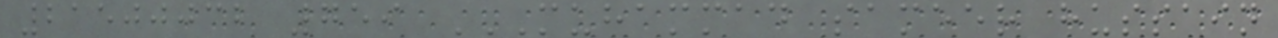21500032 759 MUHAMMAD SAMEER HUSSAIN
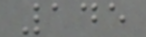145
